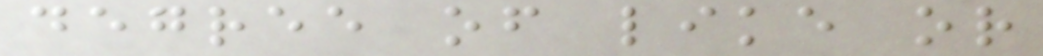degree of like or
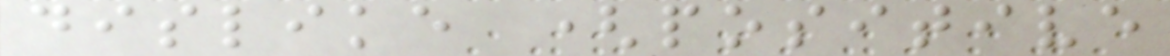dislike (positive
